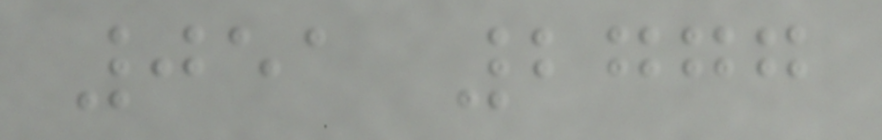051 2777
